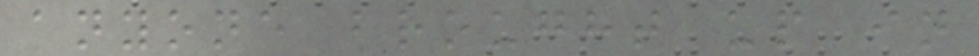anyone brought up in
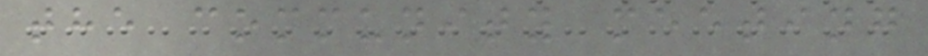the community meeting
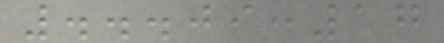...09:17
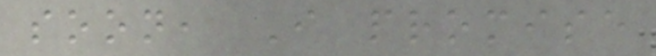soon, I promise
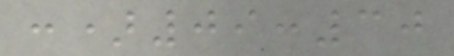:)09:30
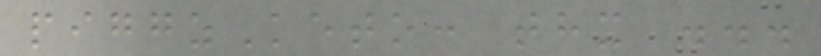piggzKeto: thx ...
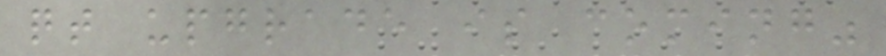qt upgrade is coming"
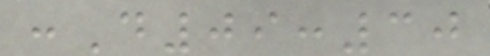:D09:30
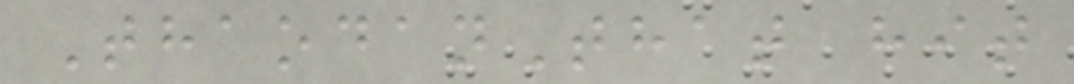ThaodanThat hit
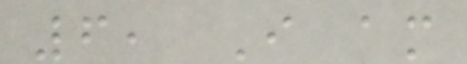6, I am
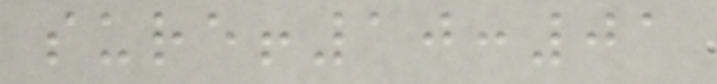sure!10:01
